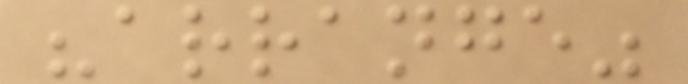"arrange"
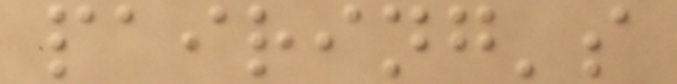pairing's
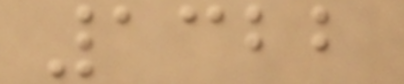1322
